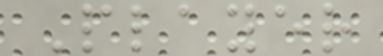Player
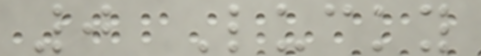0 Lucky
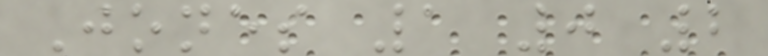Jones 1 0 2
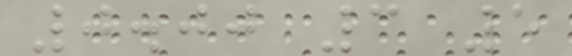0.00 3 5
